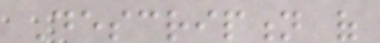Description of
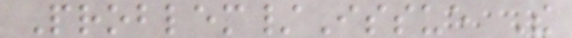Problem/Issue The
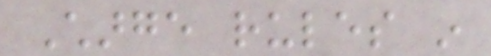Charge rules in
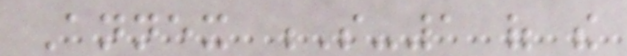Annex S-1 of the
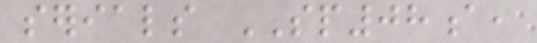serials SP08a,
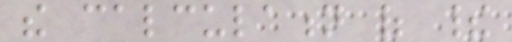the calculation of their
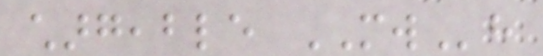chargeable MWh
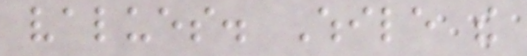values. While the
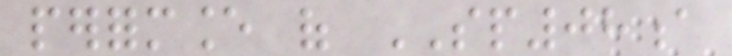performance of SP08a
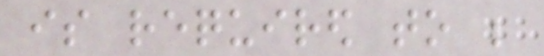is required to be
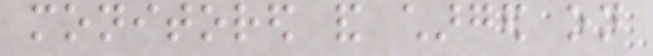monitored and charged on
